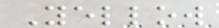Yellow
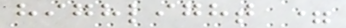highlight =
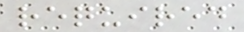required
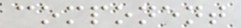component
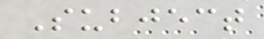Subject
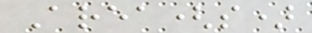Area(s)
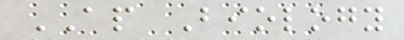AP Biology
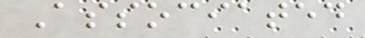Associated
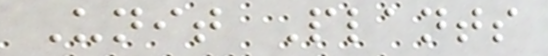Unit Plants
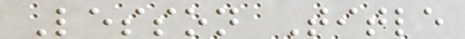Lesson Title
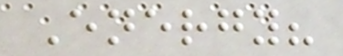Energy?
